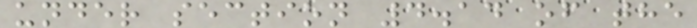under section 4.14 of the
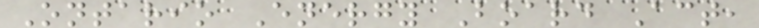Ontario Energy Board Act,
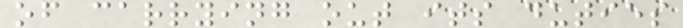of carrying out its duties
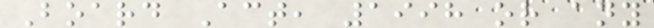Board Act, 1998 or any
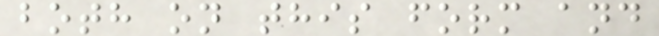both on this form and
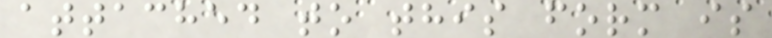attached to this form is
